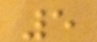5
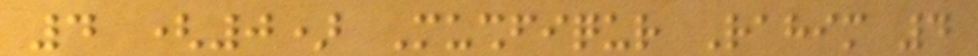4 (0) Mushfiqur Rahim 4
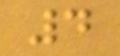4
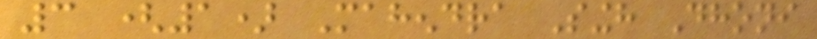3 (1) Mahendra Singh Dhoni
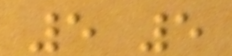5 5
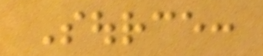Source:
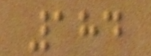184
